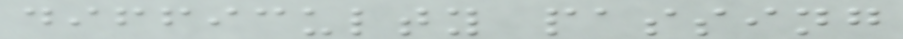difficulty passing
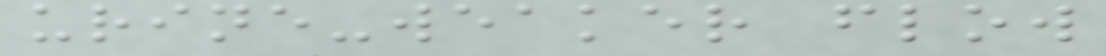urine-weaker flow
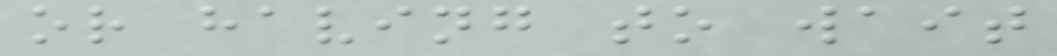or having to wait
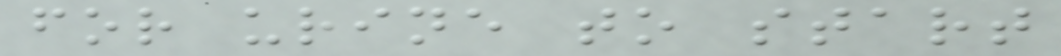for urine to start
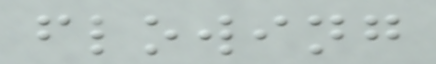flowing
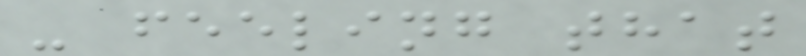- feeling that
